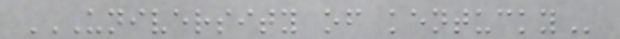UNIVERSITY OF KENTUCKY
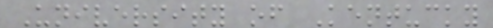University of Kentucky
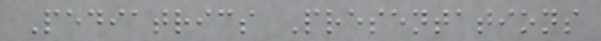Pediatrics Presentations
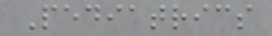Pediatrics
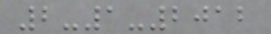2-1-2012
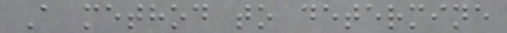A method to determine
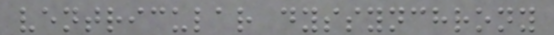ventricular dyssynchrony
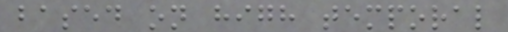based on high temporal
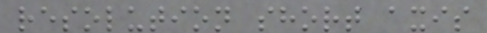resolution short axis
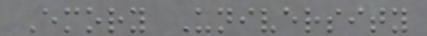Emory University
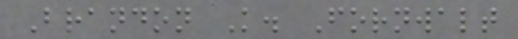Brandon K. Fornwalt
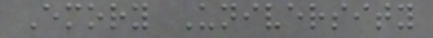Emory University
